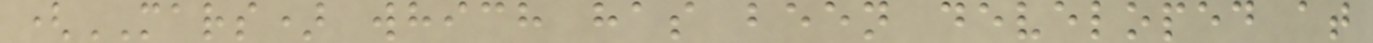(MARS) which has been developed at
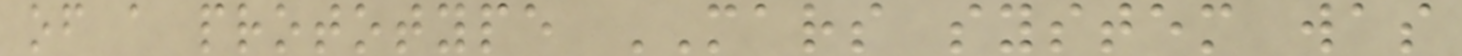of a prototype MARS system was
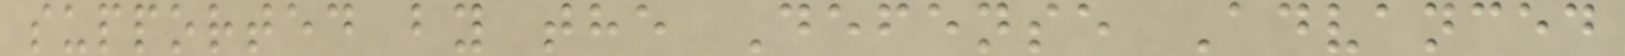supported by the Defense Advanced
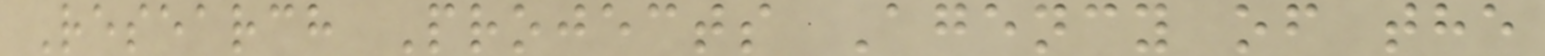Research Projects Agency of the
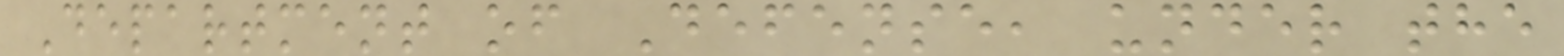Department of Defense, under the
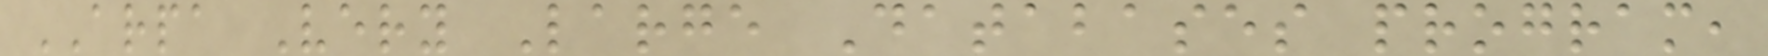ARPA Very Large Databases program,
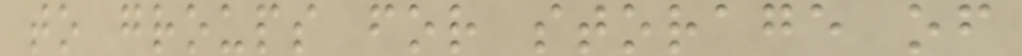to groups for storage of
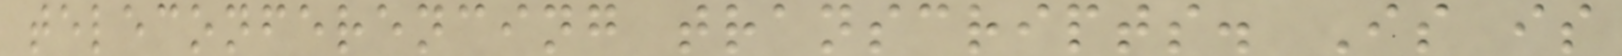teleconferencing transcripts. Is is
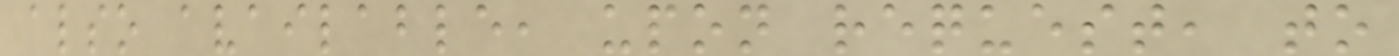also available, upon request, to
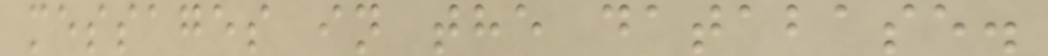messages in the database.
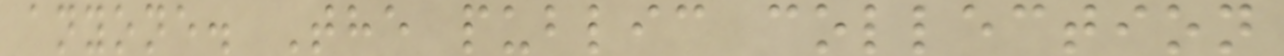anyone. The public collection
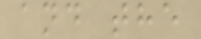and the
